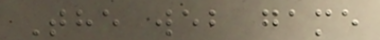The web game
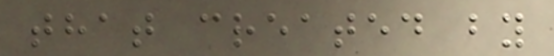that created by
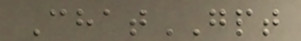ChatGPT
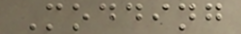Modding
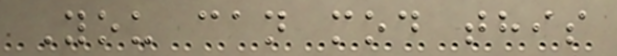You can mod this
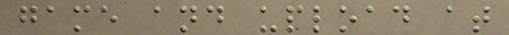game and upload at
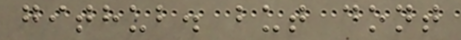github. but dont
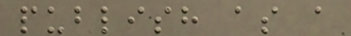publish as a
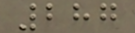287
